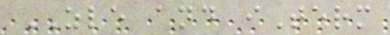ZLE and iTerm
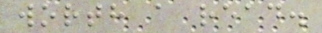worth a read.
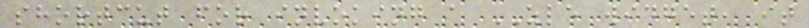shortcut for invoking a ZLE widget, it
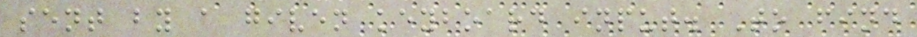sent by a given keyboard input. To find
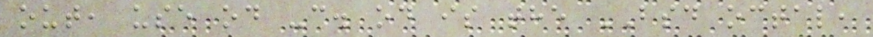out, use od -c. od is the BSD octal,
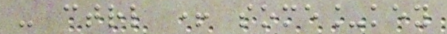- ctrl + some_key
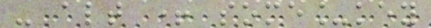- alt + some_key
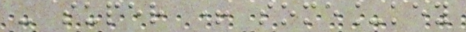- super + some_key
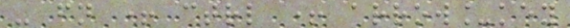- fn + ctrl + arrow_key
